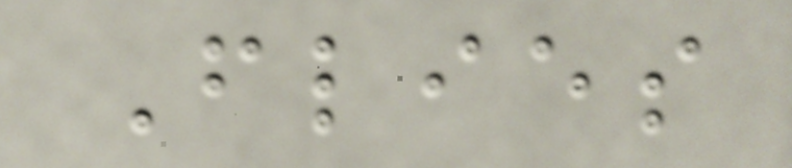Flies
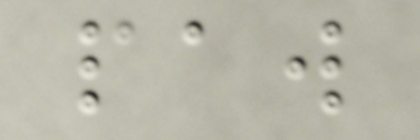paw
